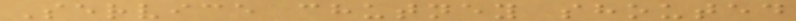Service chutney shouted
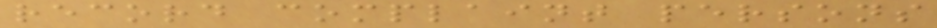record complaint persons
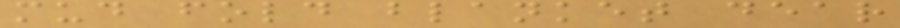mud fold blanket dear
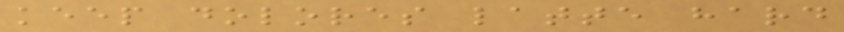keep dolores latte hard
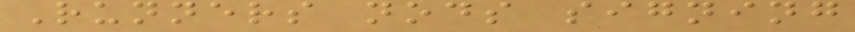Runners nods signing
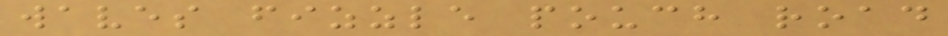waves fizzle pouch road
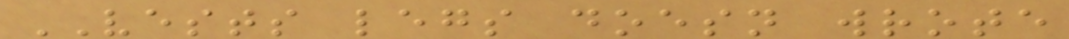VESTS legs doesn wrote
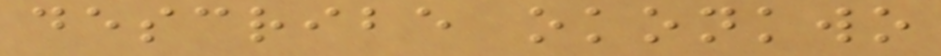describe okonkwo
